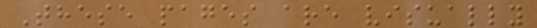These pages are visually
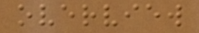overview
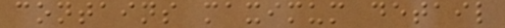contains maximum detail
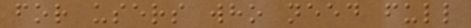for users who need full
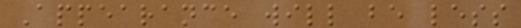Appearance will be less
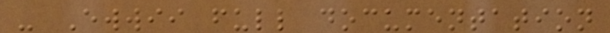- Ewwii full documentation
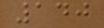140
